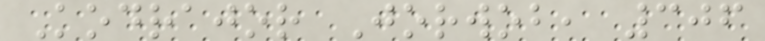Kodrajor Jorwob, 306
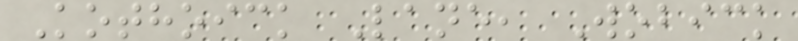Kothoick Lane, Wobick
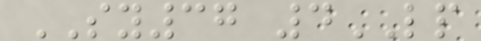SY37 4LP
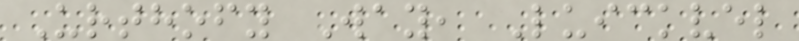Urthofy Way, Luickvel
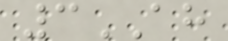3AH
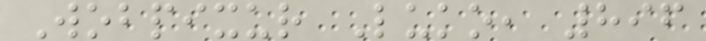Wobpixur Luko, 896
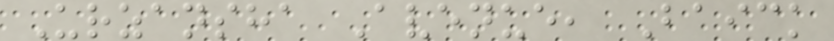Urzansha Avenue, Baick
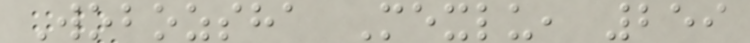Wobozsha Mexlu, 259
